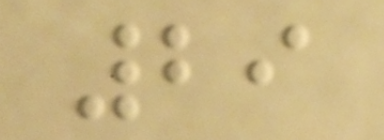29
